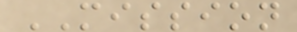MISSION
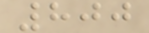800
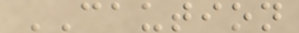CAUTION
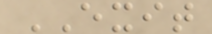EXIT
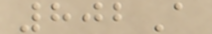802A
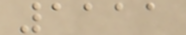1111
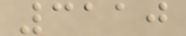3110
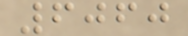6060
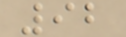92
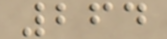264
